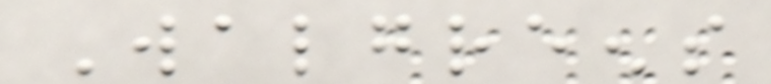Walgreens
